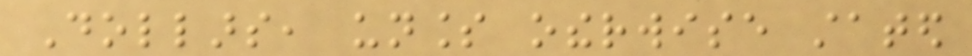Dollars, unless otherwise stated
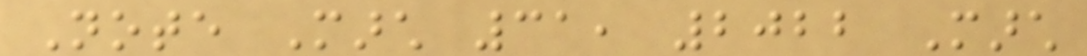Note March 31, 2022 March
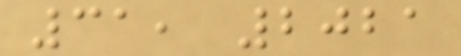31, 2021
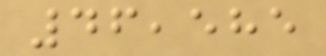46,585
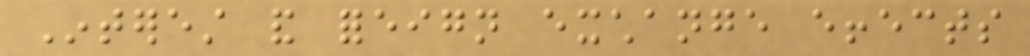Interest and foreign exchange effects
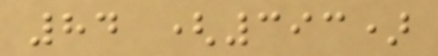84 (393)
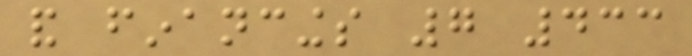and financings 7 433
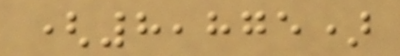(8,875)
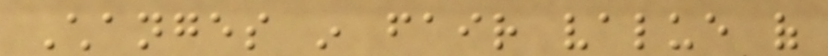Changes in fair value of
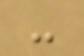-
